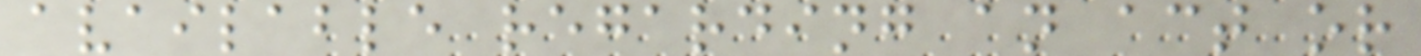available regarding an act or
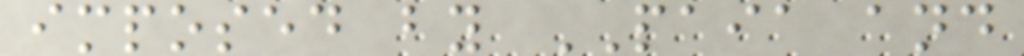imposed by PAIA and
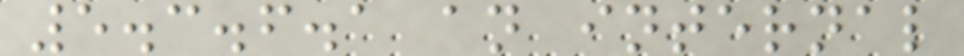5.3.6.1 an internal
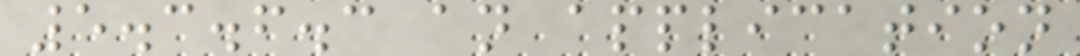5.3.6.3 an application
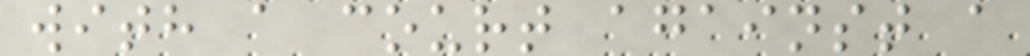with a court against a
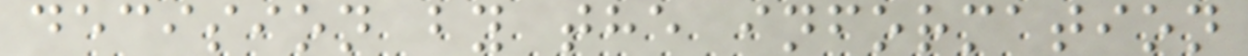decision by the information
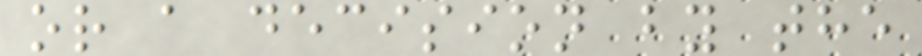or a decision by the
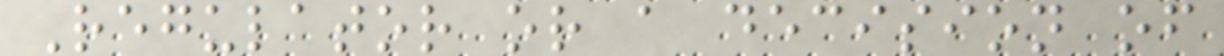Regulator or a decision of
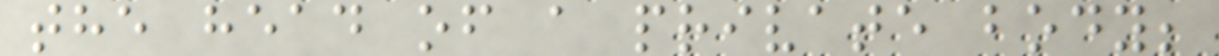the head of a private body;
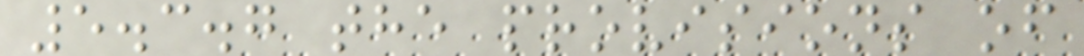5.3.7 the provisions of
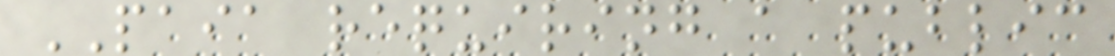PAIA requiring a public
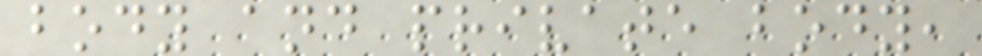body and private body,
